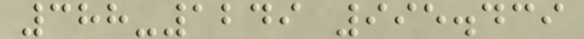388-1249 995.439
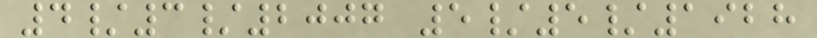4/3/2007 5/5/1928
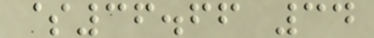$36.66 34
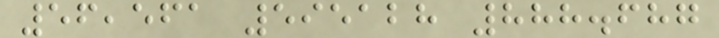56,561 595128 888.687
